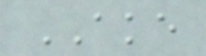AKE
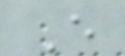E
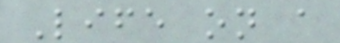Life on a
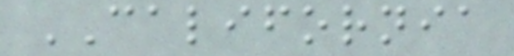CALIFORNIA
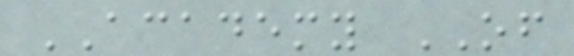ACADEMY OF
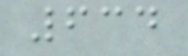634
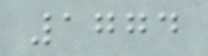1774
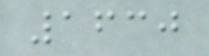1630
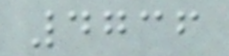4736
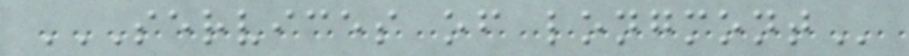SERVICES OF LONGMONT
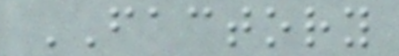FACTORY
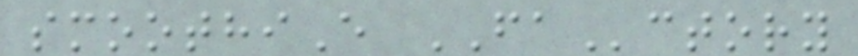smoothiE FActory
